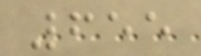655
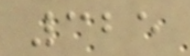325
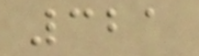321
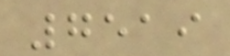7519
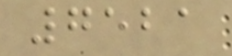7521
